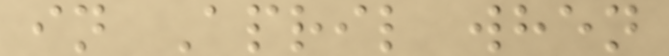in April when
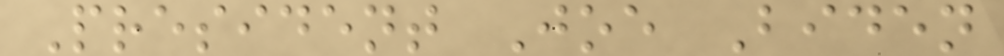President Joe Biden
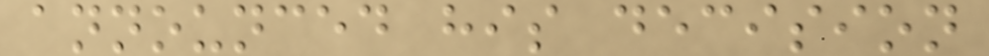announced his decision
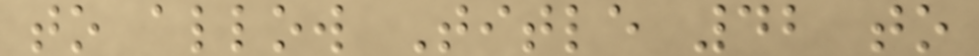to allow Title 42 to
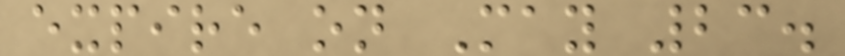expire on May 23.
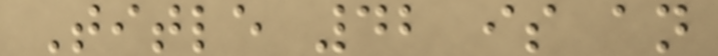Title 42 is an
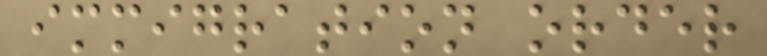immigration order
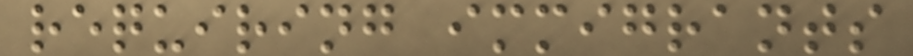requiring immigrants
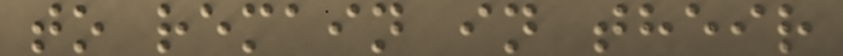to remain in their
